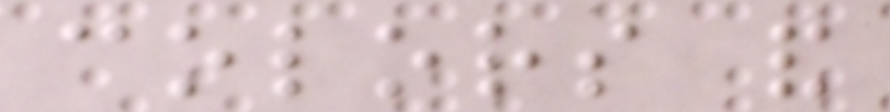colors and
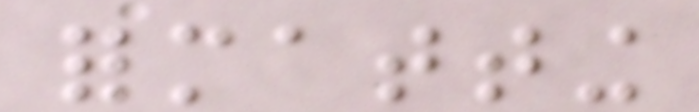formatting
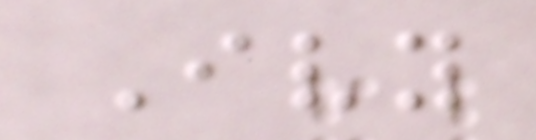Ivy
